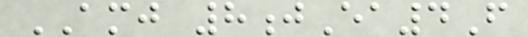AMJ 8jEa4F
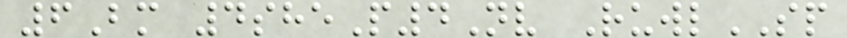6Bm 4sheP4Nv RuwlSP
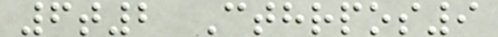6t2 Cthrpos9
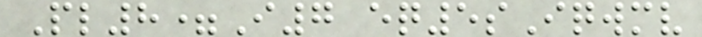Pl8=I7 eq5sIqwmv
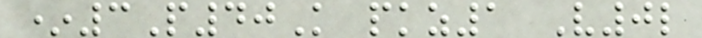*3P40K pkz1 V0l
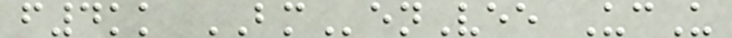f4kk BMenVee UcU
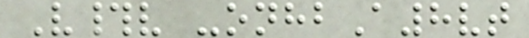V#v -onhbA8vt
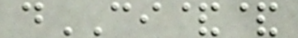dCI&&
